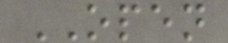OPEN
